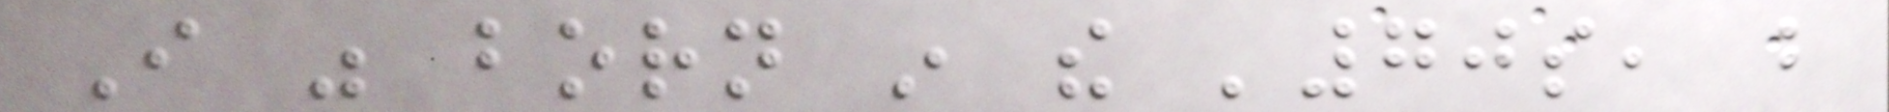I was born in the '70s, but
